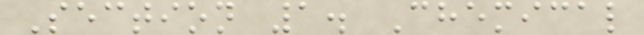Section 1. Chemical
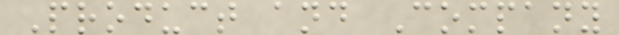Product and Company
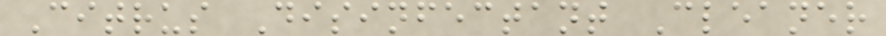Citrus Disinfectant Cleaner
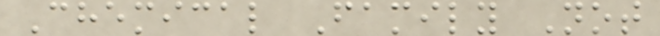Chemical Family Not
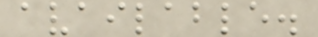available.
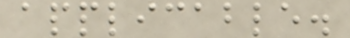applicable.
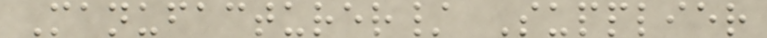Manufacturer/ Supplier
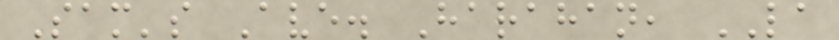Sam's Ave. Harahan, LA
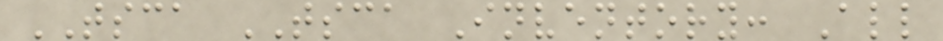TSCA TSCA Inventory: All
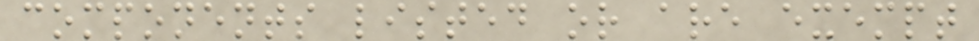components listed or are exempt
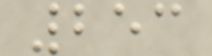253
